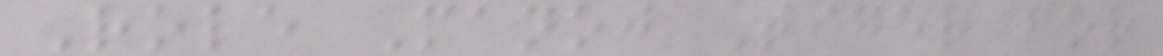Role Manoj Tiger for
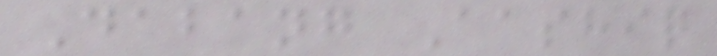Dabang Aashiq
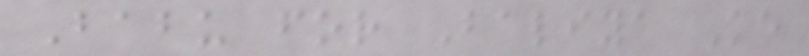Babu for Baliya Ke
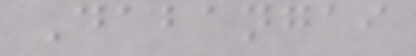Dabangai
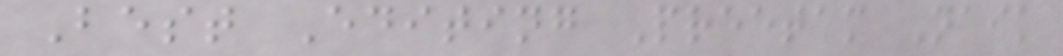Best Editing Preetam Naik
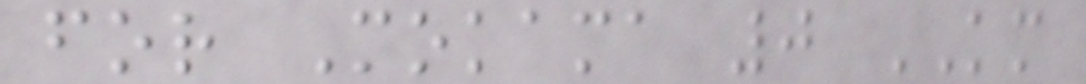for Mokama 0 KM
